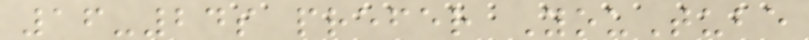16-24s prefer YouTube
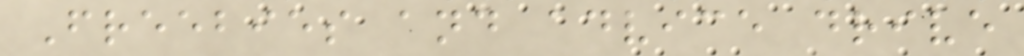Freebies and advice drive
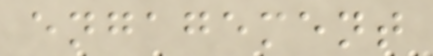engagement
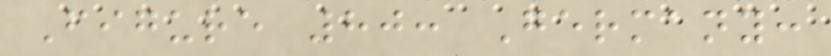Figure 80: Germany:
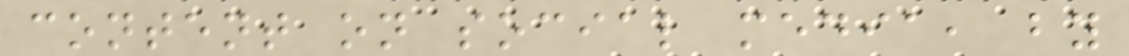content on social media, by
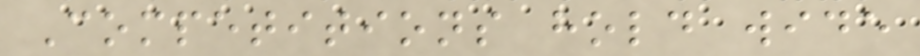Competitions hold wide
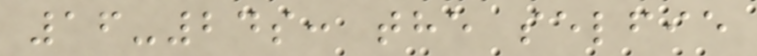16-24s: the selfie
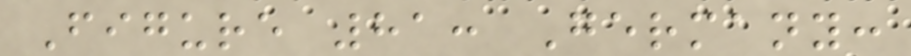Figure 81: Germany:
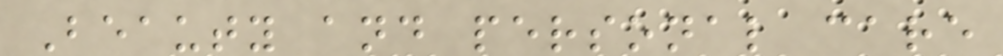Beauty and personal care
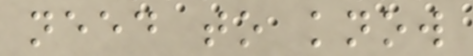need to know
